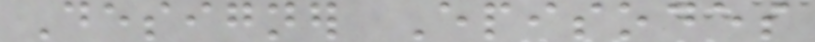Designer Episodes
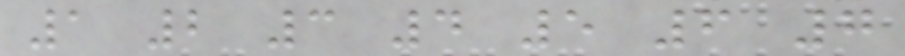1 2 3 4 5 6 7
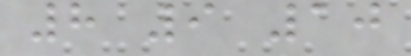8 9 10
